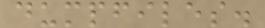dumpfiles.
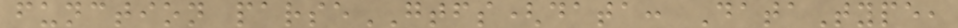function parseGTFS(data: DataType,
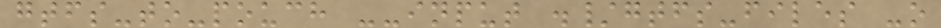gtfs-to-pouch --input ./gtfs-files -o
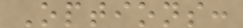Options:
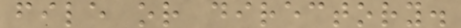file or directory.
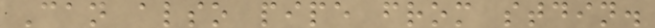Can also pipe from stdin.
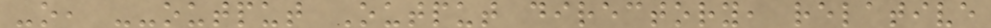-o, --output Output directory, relative
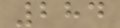284
